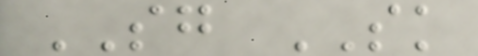SG SK
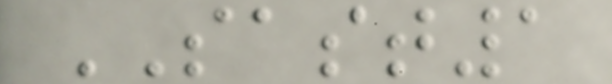SAST1
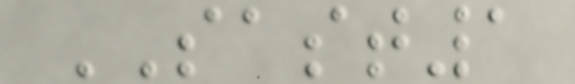SAST1
